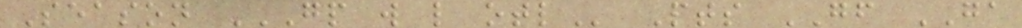Season GP W L OTL Pts GF GA
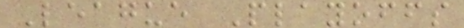League Playoffs
